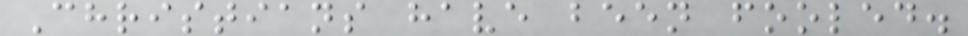Christians have been fooled.
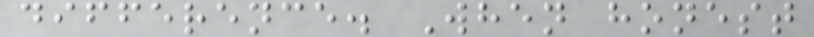difference. When honest
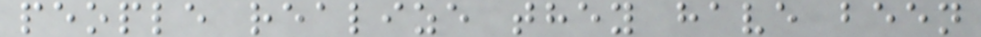people realize they have been
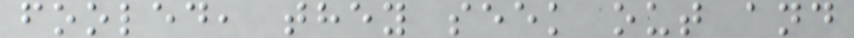fooled, they seek out and
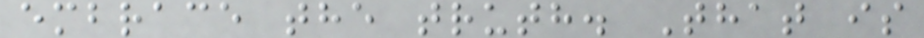embrace the truth. That is
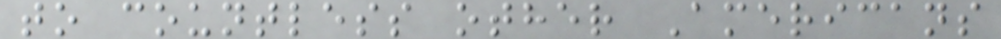to countless other Americans
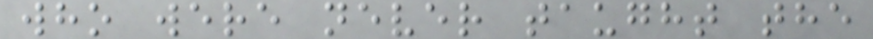who were never taught the
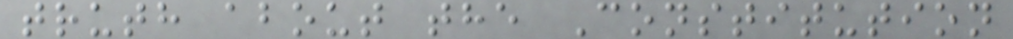truth about the Constitution
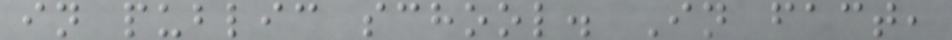in public school. In fact,
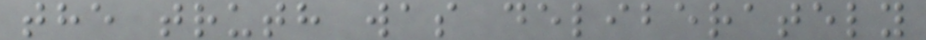the truth was deliberately
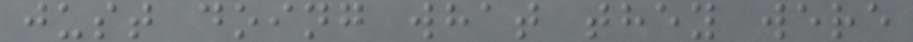just doing what they were
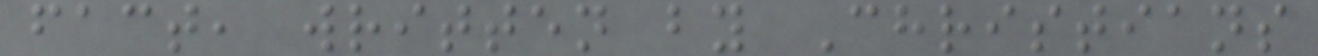fact, written by Christians
